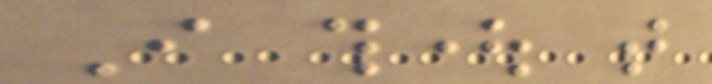I thought that
